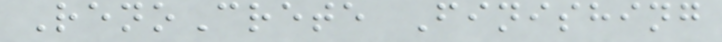RenoCrete Finishing
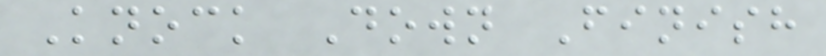Knock Down Finish
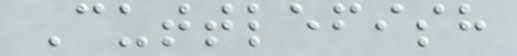Cuttlefish
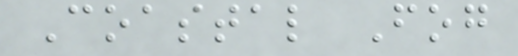Coastal Fog
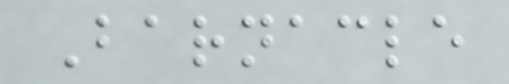Barnacle
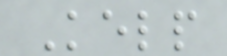Kelp
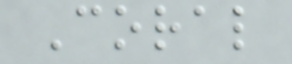Coral
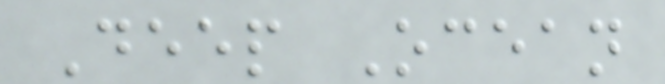Deep Ocean
